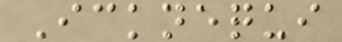Icknequi
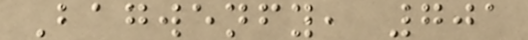Bagwenfy, 701
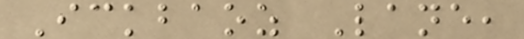Ickbaoz Lane,
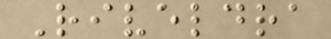Riveldra
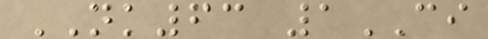NK63 1CI
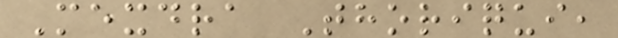Mexdra Thoriqui,
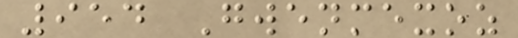954 Gwenmexoz
